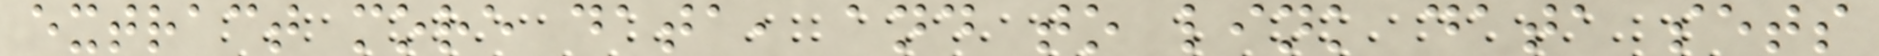extract more data, and to link data sets
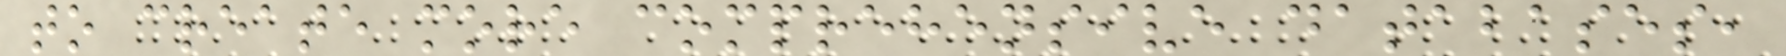to create more comprehensive databases,
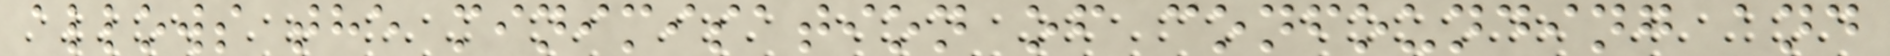allows the minimisation of confounding and
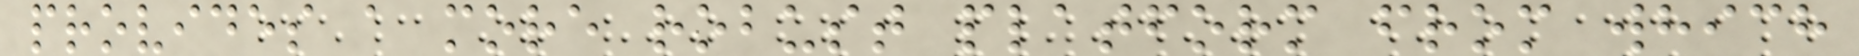provides a more robust platform from which
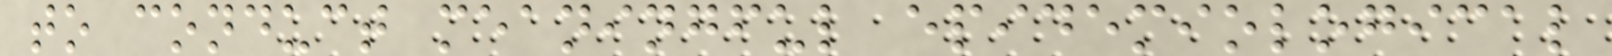to conduct meaningful epidemiological
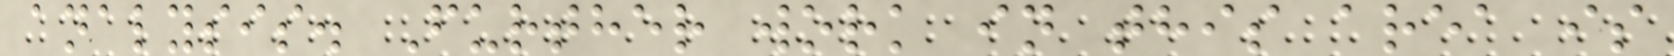analysis. Further work in this area is
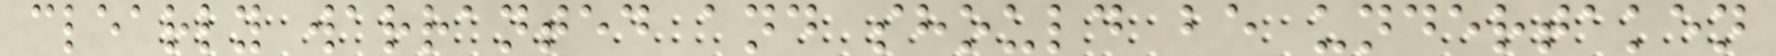clearly warranted and should be undertaken
